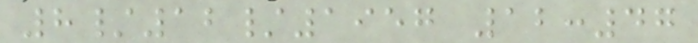8/12/1957 12:47
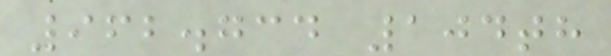962.734 104th
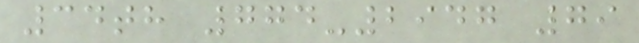34th 774-2947 79
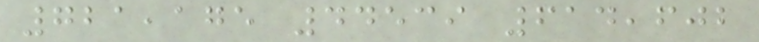721,175 44539 614,602
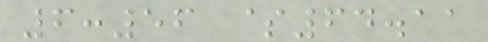6:56 $64.11
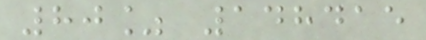80% 148415
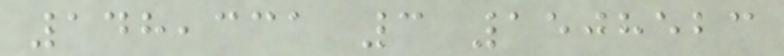148,331 3 1508523
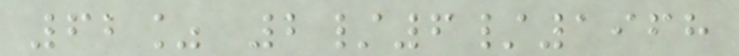62% 2/6/1968
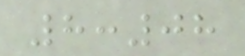8:08
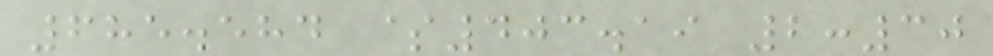685.584 $403.19 2:30
